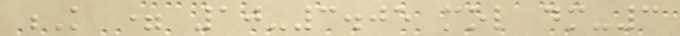K = 10-3.05 mol dm-3
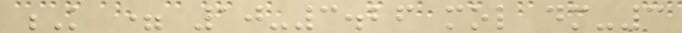K = 10-3.26 mol dm-3
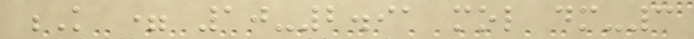K = 10-2.91 mol dm-3
